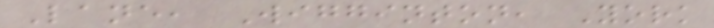Lane, Wigginton, York
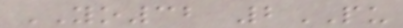YO32 2PU
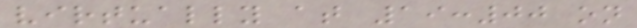virtually at 19:00 on
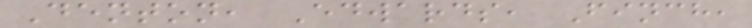Denton, Edwards, Finch,
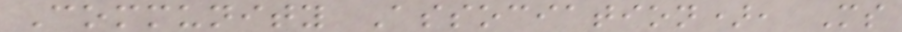Community Association), Ms
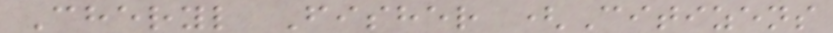Cheryl Fisher (Citizens
